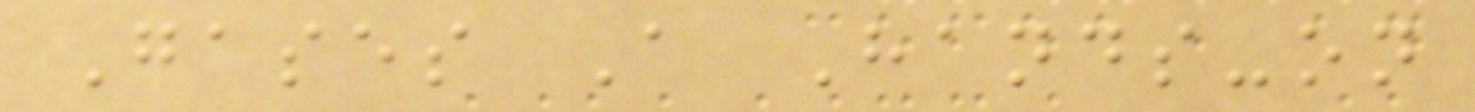Gases A Hands-on
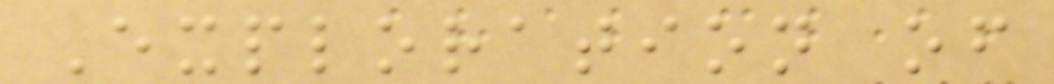Exploration of
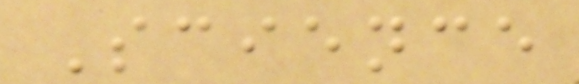Science
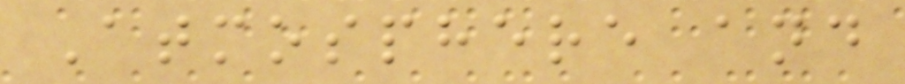Atmosphere and
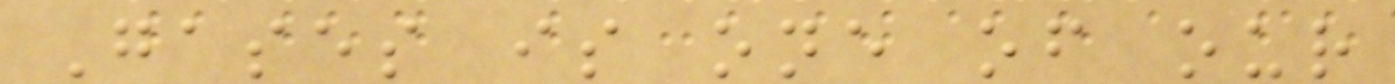Gases is one of our
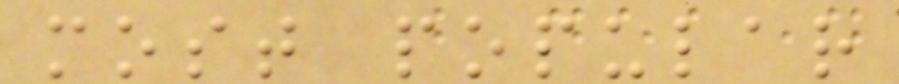most popular
